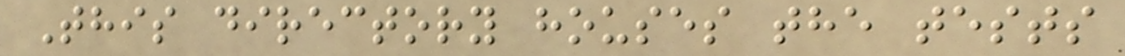This directory houses the tests
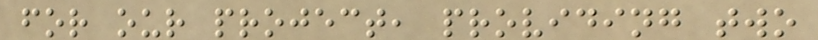for our project, providing two
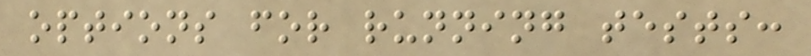options for running tests:
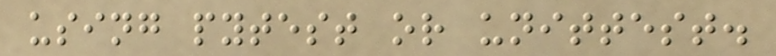using pytest or unittest.
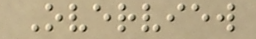Overview
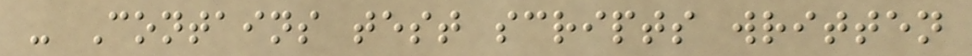- Contains test scripts written
